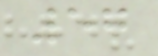57
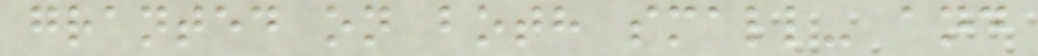granted on both small- and
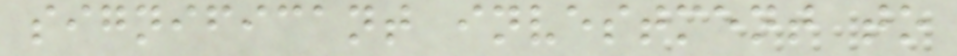significant investment to
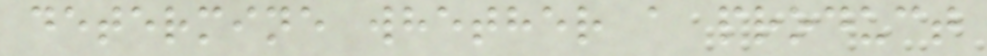determine whether a product
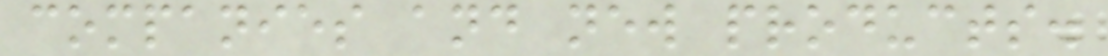companies and new products.
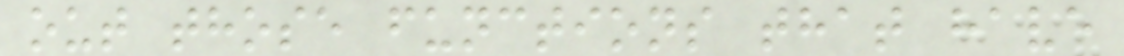out those functions that have
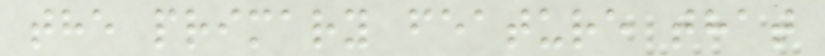the primary feature that
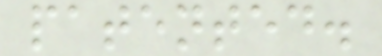patented.
